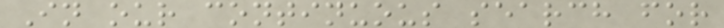In our continuous search for
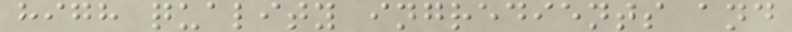high quality ingredients and
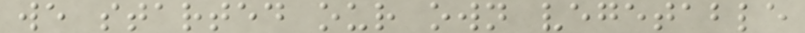we started our own vegetable
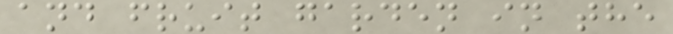and fruit garden in the
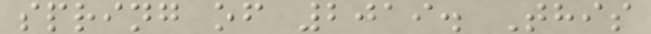spring of 2019. This
